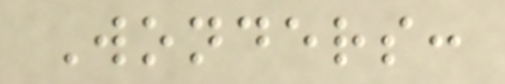Wonders:
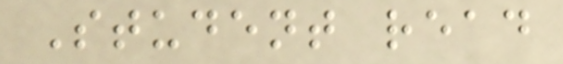Student read
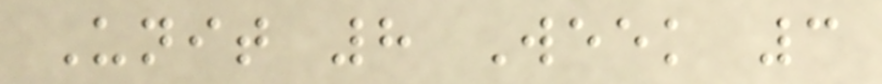Unit 8 Week 3
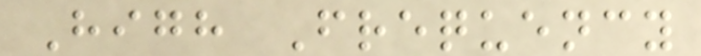High Frequency
